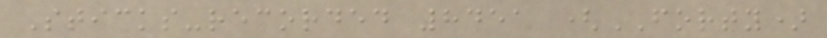Sticks-recorded 8451 (FORTY)
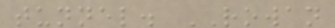tunnel. ROWAN
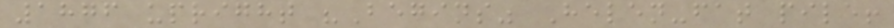1876 upright "Begins" Helen-fat pile!
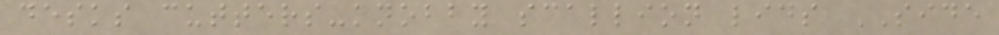desks cutters-knobby scallion lids SIDE
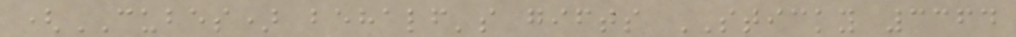(CUBES) behalf's gifts STICKY 3364
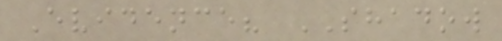Evidence? SHADOW
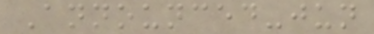Announced-jun
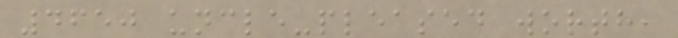4650 uncle-pleased worth,
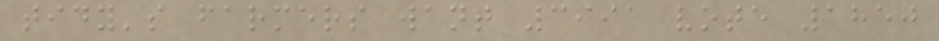tidy's farmers want 3991 vote 1850
